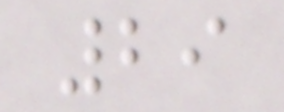29
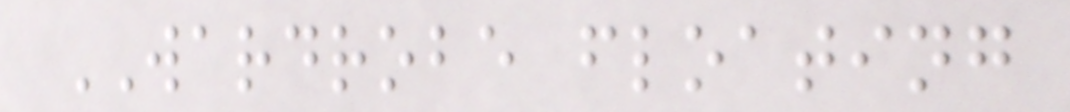WARDROBE floating
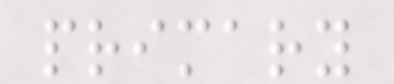primary
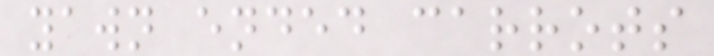yawn ended carrots
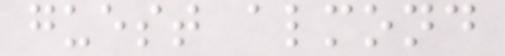guest almond
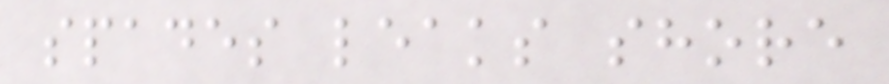spades leaks shore
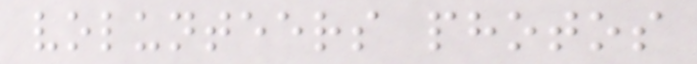volunteers photos
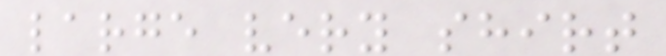large very shirt
